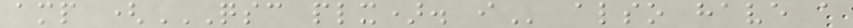amp (QSC PLX). I also have a
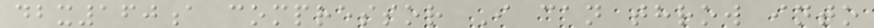dbx160a compressor I can throw into
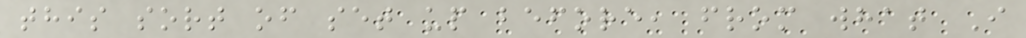this sort of set up before, from what I
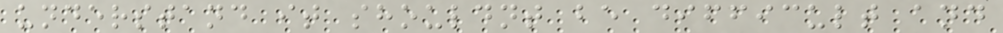understand it shouldnt be difficult and
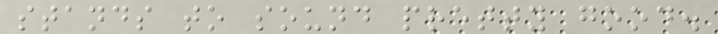stands to sound pretty good.
